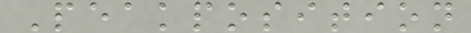Peakposition
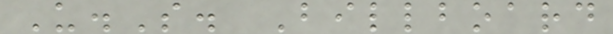U.S. Billboard
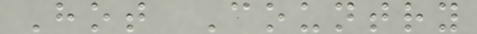Hot Country
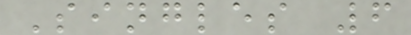Singles 6
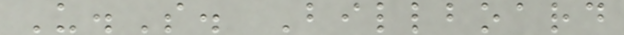U.S. Billboard
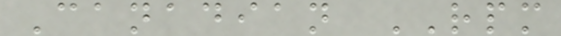Canadian RPM
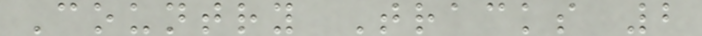Country Tracks 2
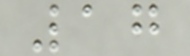17
